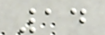14
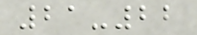21-22
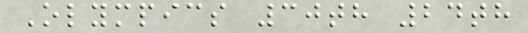Olympics 30th 24th
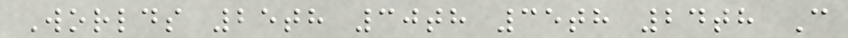Worlds 25th 30th 35th 24th C
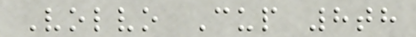Volvo Cup 8th
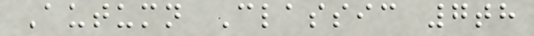Autumn Classic 7th
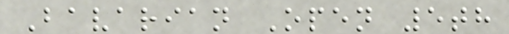Bavarian Open 5th
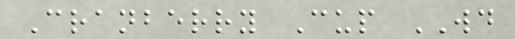Cranberry Cup WD
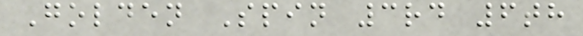Golden Spin 3rd 6th
